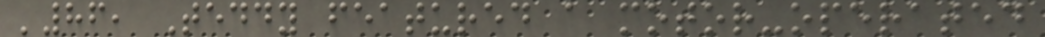'86, Teddy featured a motor-operated
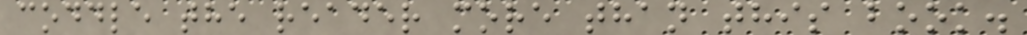coddle the reader more than this book.
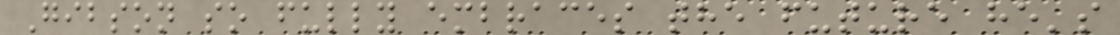Gibson so fully embraces the future he's
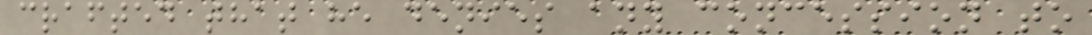crafted that he denies any concession to
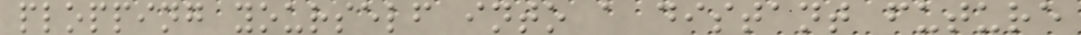plopping yourself into a distant future
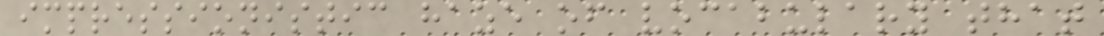impressionistic haze of vocabulary that
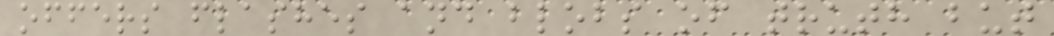offers flashes and blobs of truth but
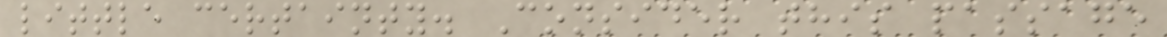little certainty. Consider this passage
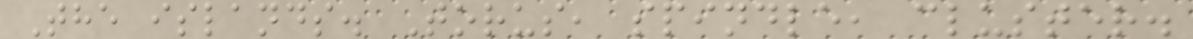The islands. Torus, spindle, cluster.
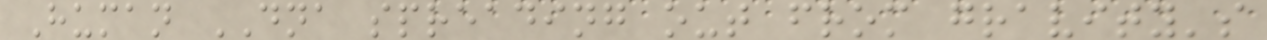Human DNA spreading out from gravity's
